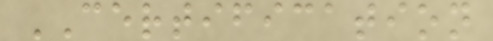CERTIFICATION
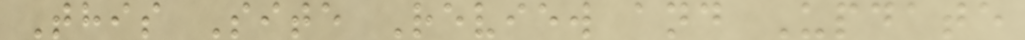This Site Review and Update
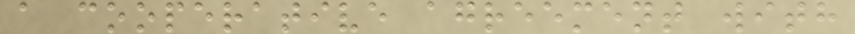a cooperative agreement with
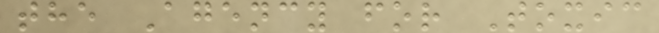the Agency for Toxic
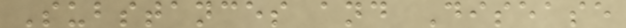Substances and Disease
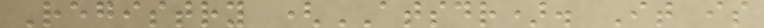Registry (ATSDR). It is
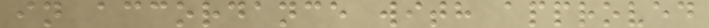in accordance with approved
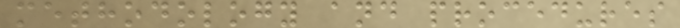methodology and procedures
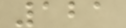121
